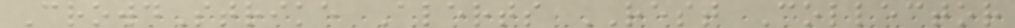CrowdStrike Alerts REST Collector
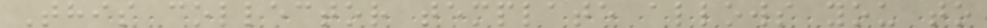This collector template allows you to
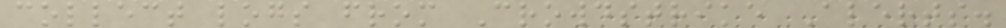collect logs from Crowdstrike Alerts.
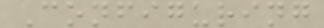Configuring
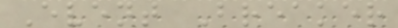Event Breaker
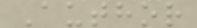Author
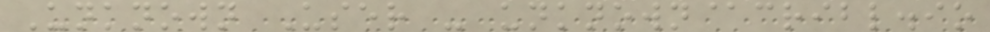Unknown User - unknown@cribl.io
